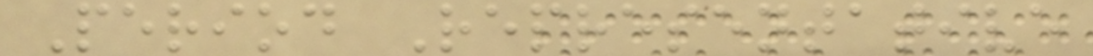Period Representative
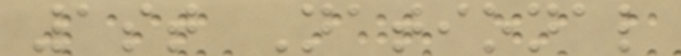1st National
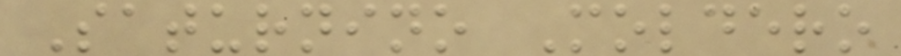Saturnino Moldero
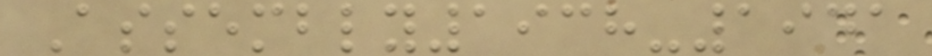Assembly1938-1941
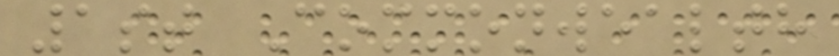1st Commonwealth
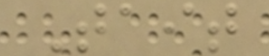Tait
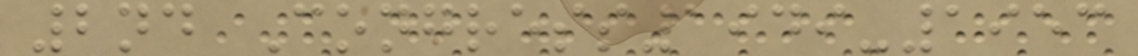2nd Congress1949-1953
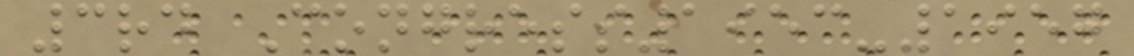3rd Congress1953-1957
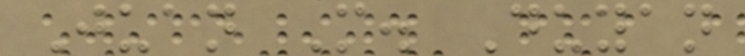Juan M. Duyan
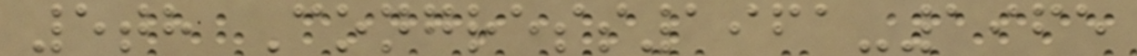5th Congress1961-1965
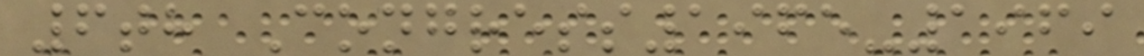6th Congress1965-1969
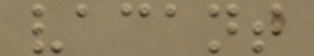vacant
